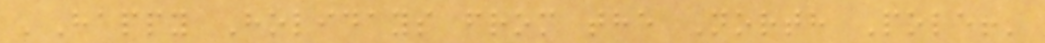'Happy Holidays from the North Pole!'
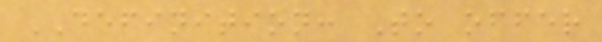DEFINITION: To offer
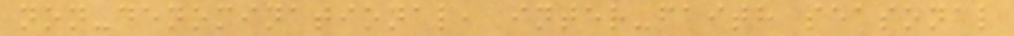non-denominational, inter-faith seasonal
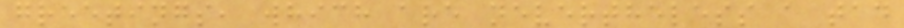greetings, which are nevertheless a tad
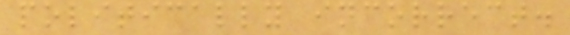politically incorrect.
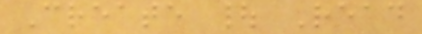Create | Read
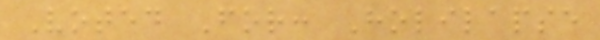Voted For: Holilapse
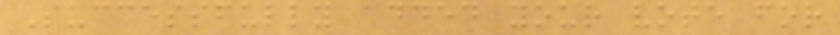Successfully added your vote for
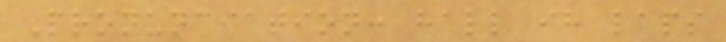Pronunciation: hall ih laps
